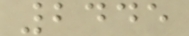2445
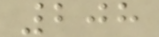208
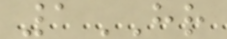1HR
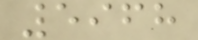5968
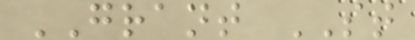GRANT ST
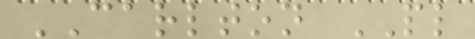CARLTON PL
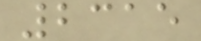2315
